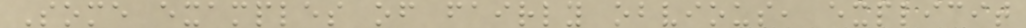Some examples of fairly obvious, explicit
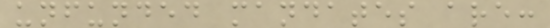unfunded mandates are:
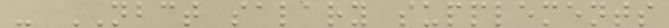- NBCT salary supplements
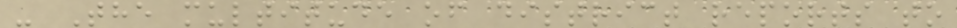- The multitude of district reports to
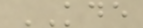KDE
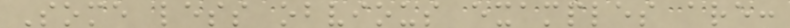Some less obvious examples are:
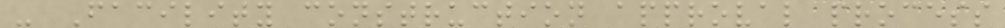- Facility construction approval process
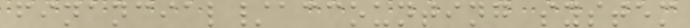financial/accounting system
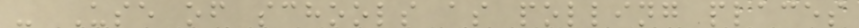- Use of schools as polling places
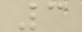3
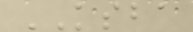KSBA
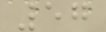57
